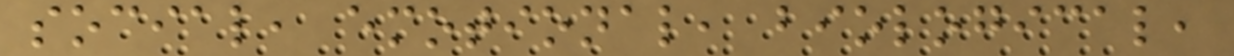social, emotional, biological,
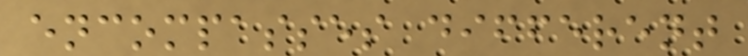encompasses different
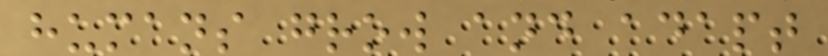humans grow and adapt
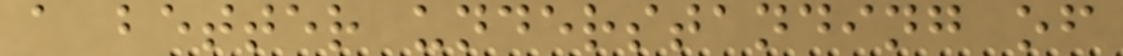a better understanding of
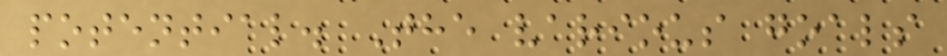potential. The various goals
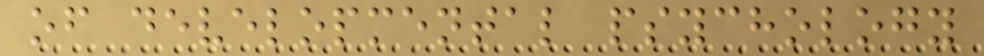of developmental psychology
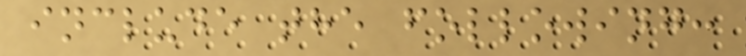include the following:
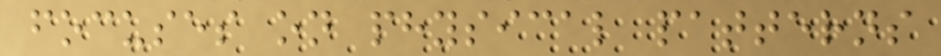focuses on physical patterns
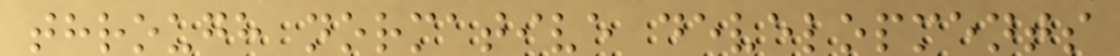through normative developments
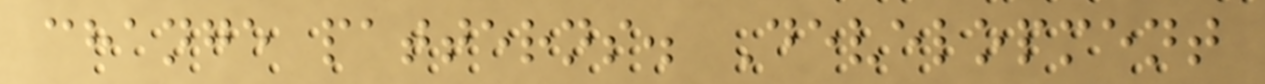change patterns. Development
